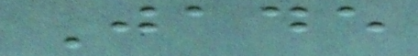Jade
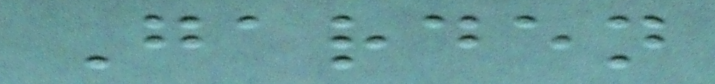Garden
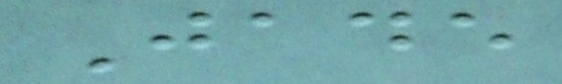Jade
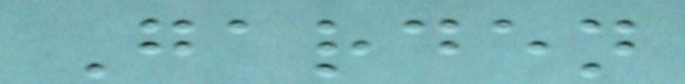Garden
